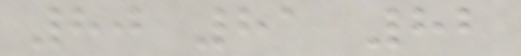80 81 82
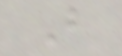B
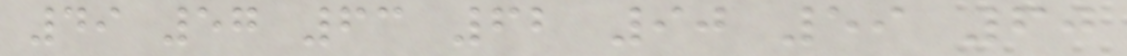49 57 63 62 90 59 60
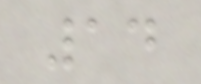14
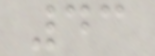43
